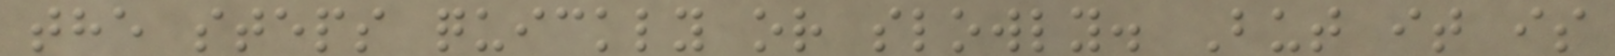the steps quickly or slowly. But it is
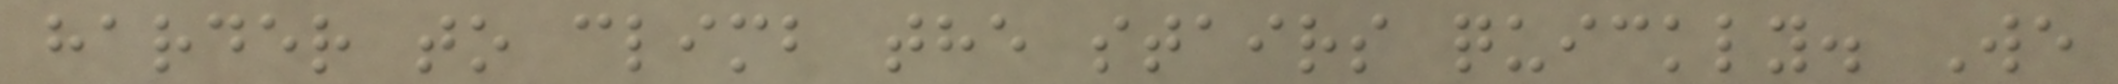harder to climb the stairs quickly. We
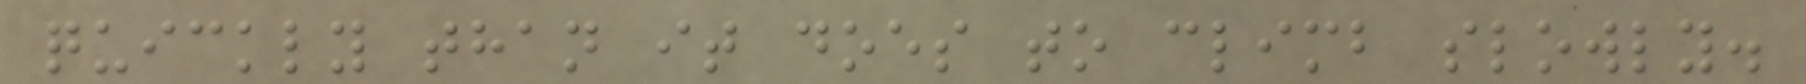quickly than it does to climb slowly.
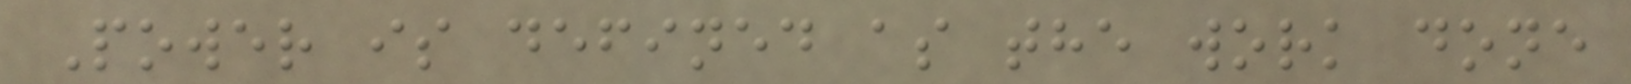Power is defined as the work done
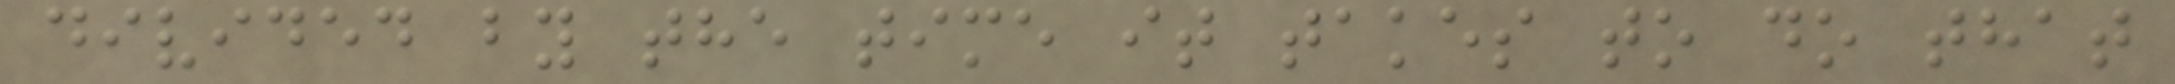divided by the time it takes to do that
